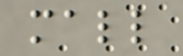mall
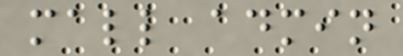mall admin
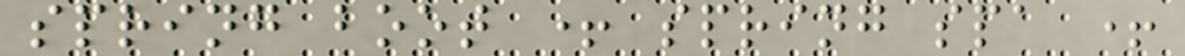spring boot + spring spa +
